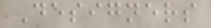Designers
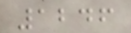1246
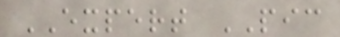EXPERT PIC
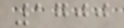1700
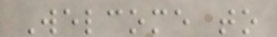Welcome to
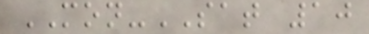MON-SAT 10
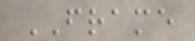FRAME
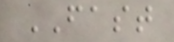FAST
